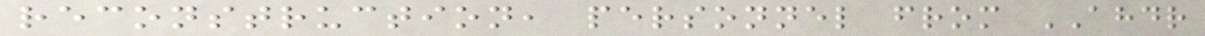reconstruction, personnel from AHDR
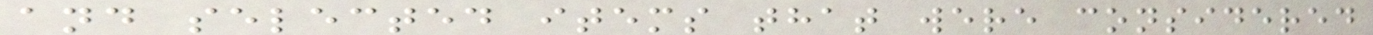and selected items that were considered
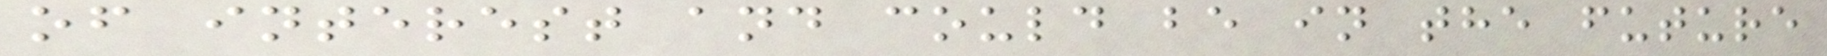of interest and could be in the future
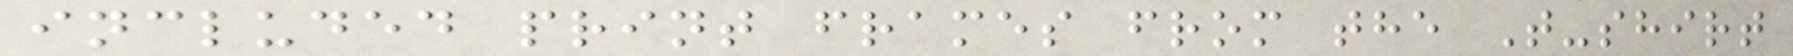included print frames from the T-shirt
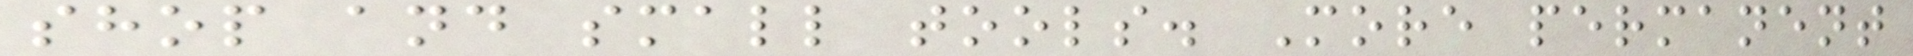shop and small tools. More permanent
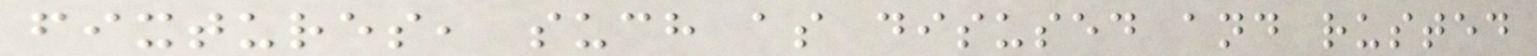fixtures, such as disused and rusted
